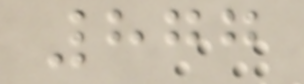877
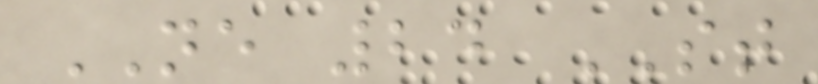NE 24 ST
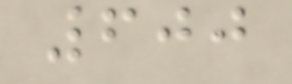600
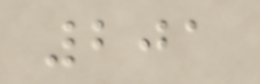201
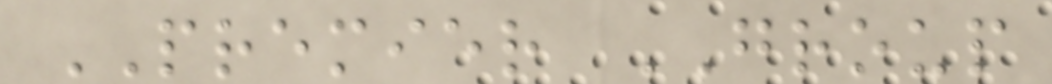PREMIER GROUP
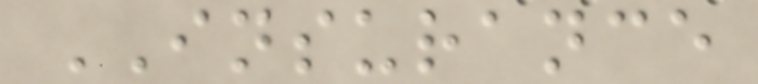INSURANCE
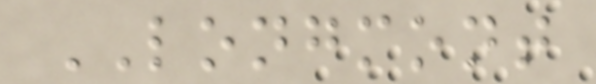LONGMONT
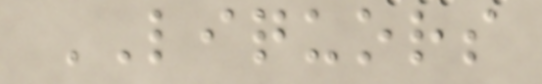LIQUORS
